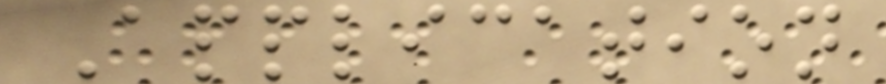Application
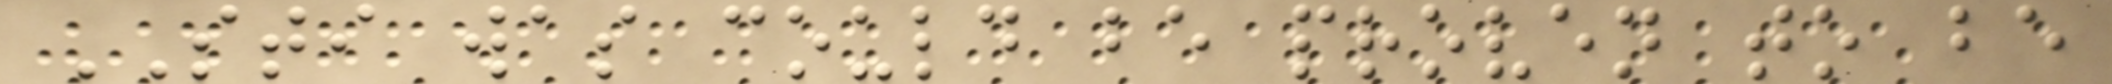STI was could be proven to be
